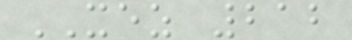XEZ 212
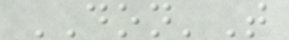DON'T
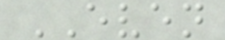EVEN
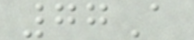77A
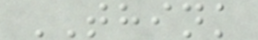THINK
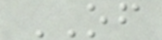OF
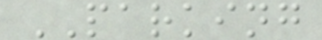PARKING
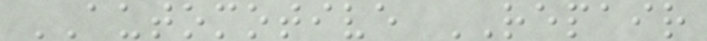AUTOMOTIVE REPAIR
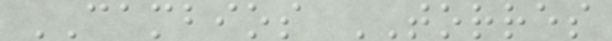CAMBIOS TORRES
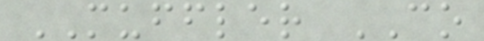MUFFLER CO
